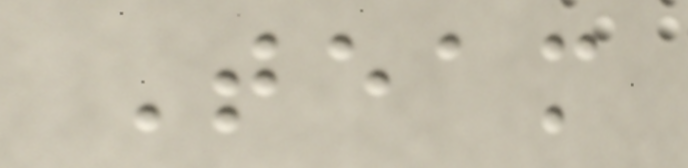Team
